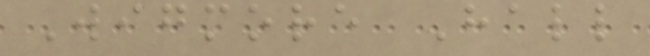Wigmore Hall
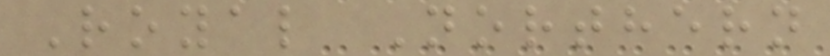Royal Northern
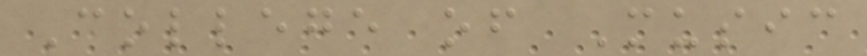College of Music
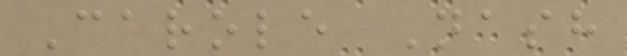Carole Nash
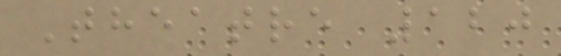Theatre 120
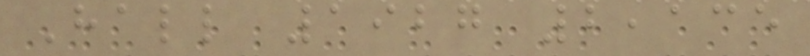Hall 1927 2,135
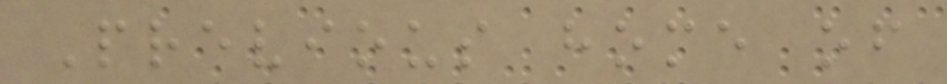Previous home of
